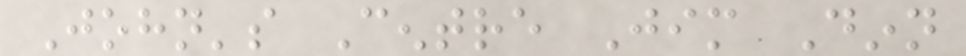John's Centre Jim Dinn
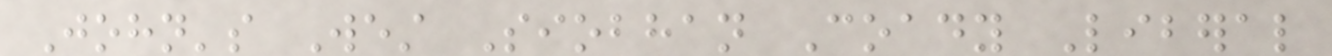John's West Siobhan Coady Liberal
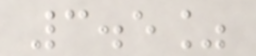3.5%
